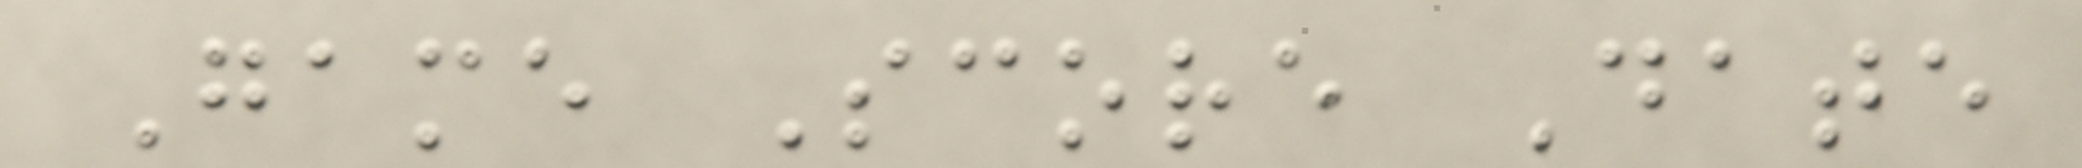Game Score Date
